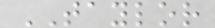TAYLOR
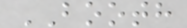BOOTH
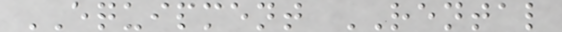EQUIPMENT RENTAL
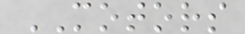MOTORS
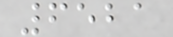6521
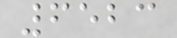6523
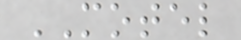MOTEL
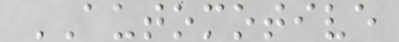AUTOMOTIVE
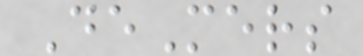DeMers
